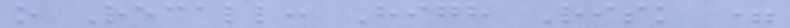o Recall: High Risk =
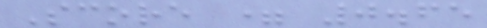Score = 0.65
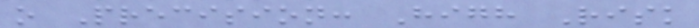o Precision: High Risk
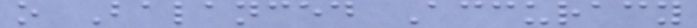o Balanced Accuracy
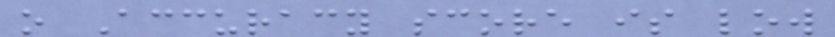o Accuracy score is low
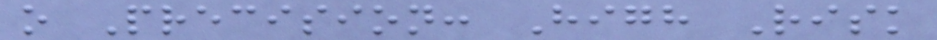o Precision: High Risk
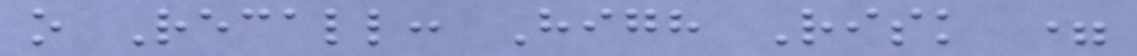o Recall: High Risk =
